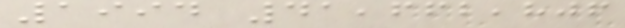1994 41,662,806
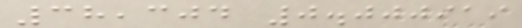38,304 0.000919
